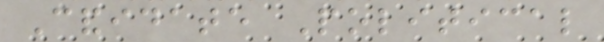Candidate Political
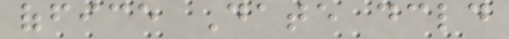office Date declared
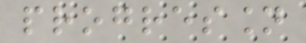progression
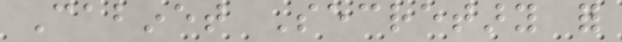Cabinet Secretary for
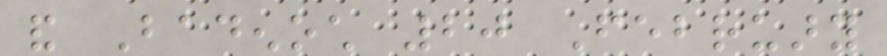and Badenoch 20 February
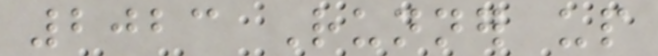2023 Runner up
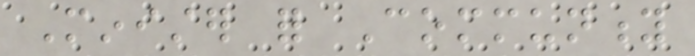Minister for Community
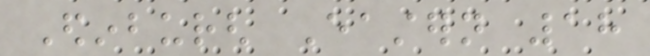Edinburgh Eastern 18
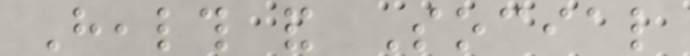Health and Social
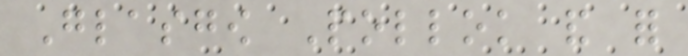Glasgow Pollok and for
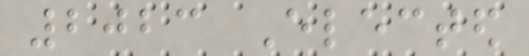2023 Elected
